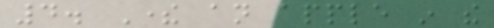4. There an apple in the
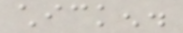chicken.
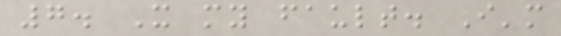7. It my fault. I'm
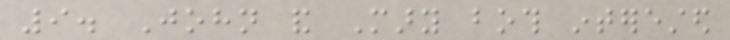9. John and Mary both interested
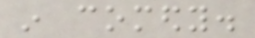in comedy.
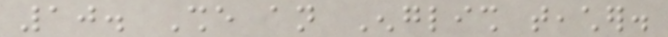10. She an English teacher.
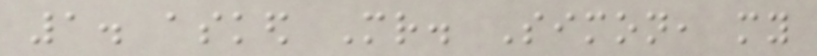1. asked Mr. Simon, my
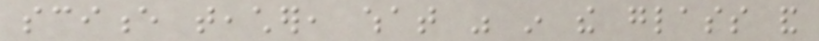science teacher, what was in the glass and
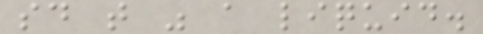said that was a liquid.
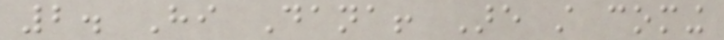2. Hi Dana! Are still coming
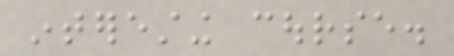interesting course.
